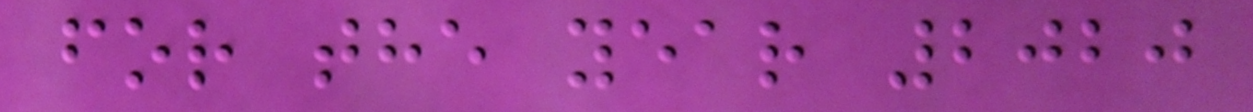for the year 2020
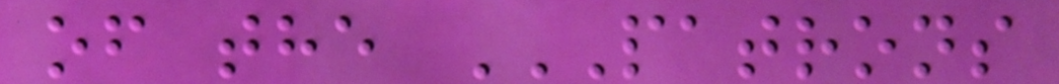of the PATRONS
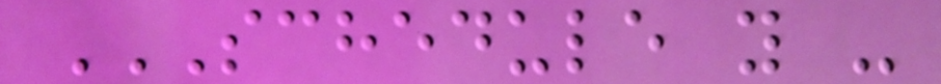SCHEDULE Y -
